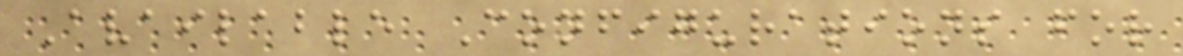Available Configurations for
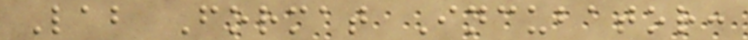Lab Format Incubator:
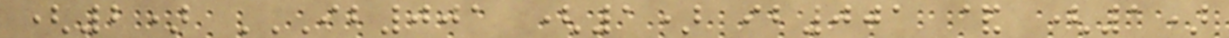(2) IB001 (1) IB001 & (1)
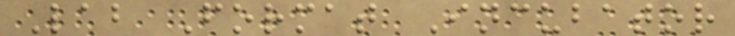Lab Format Incubator
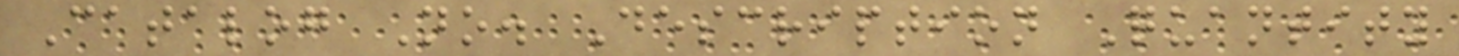Catalog No. Description Quantity
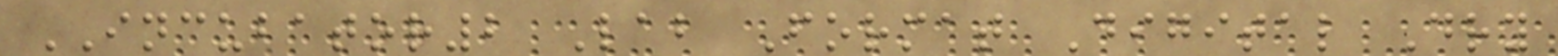INCUBATOR2 Lab Format Digital Dry
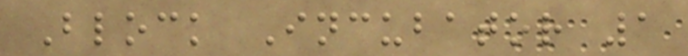Block Incubator 1
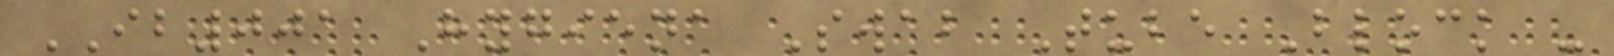IB001 Hygiena Swab Tube Block -
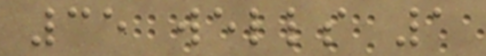35 wells 1
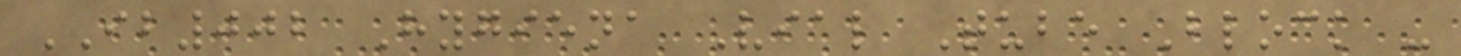IB002 Hygiena Vial Tube Block -
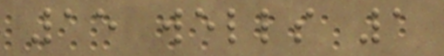15 wells 1
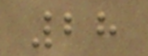28
